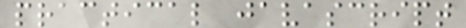practical javascript
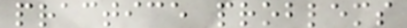practice problems
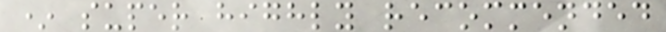* super highly recommended
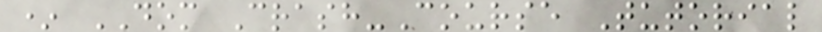* DOM Crash-Course Tutorial
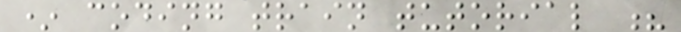* coding train tutorial ?
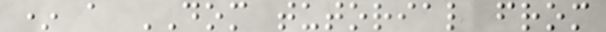* a DOM tutorial from
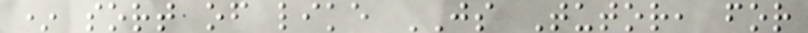* sort of like JS Tutor, for
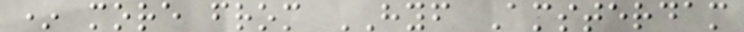* more from HYF Amsterdam
